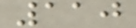110
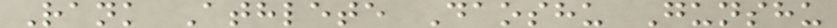Rank Athlete Daoshu Gunshu
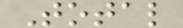Total
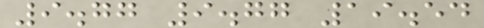9.77 9.77 19.54
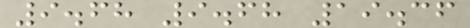9.68 9.68 19.36
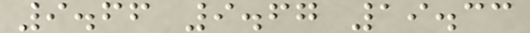9.66 9.67 19.33
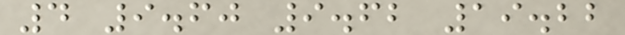4 9.60 9.62 19.22
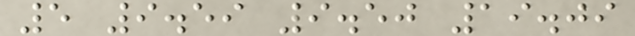5 9.59 9.50 19.09
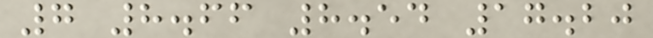7 8.66 8.54 17.20
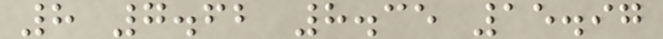8 7.62 8.35 15.97
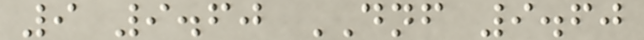9 9.60 DNF 9.60
